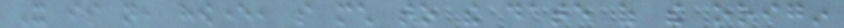It is not, however, so much to the date of the origin
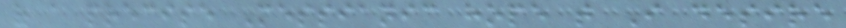of a precise Messianic hope that I desire
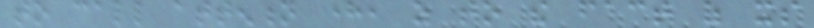to call attention here, as to the fact of its
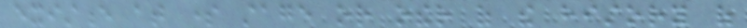existence at some stage or other of the history of
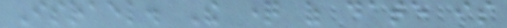Israel. The question of date is
